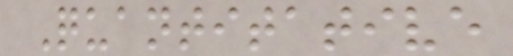Quantitative
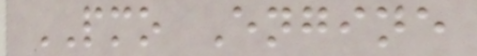PMO Engine
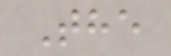The
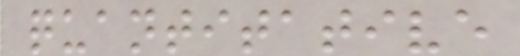quantitative
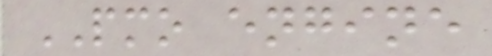PMO engine
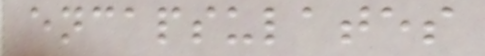encapsulates
